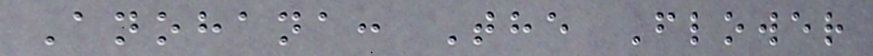Anohana: The Flower
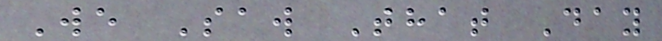We Saw That Day
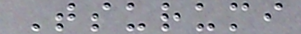Tsurumi
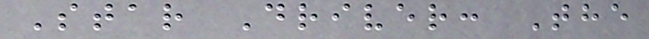Star Driver: The
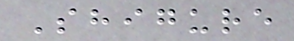Shigure
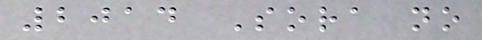2014 Sora no
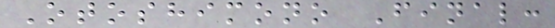Otoshimono Final:
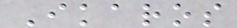Ikaros
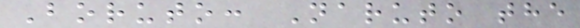Boruto: Naruto the
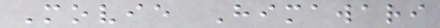Movie Himawari
